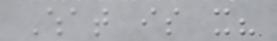What is it?
